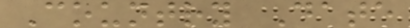Country Date
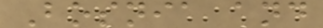Bosnia and
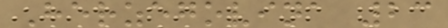Herzegovina 23
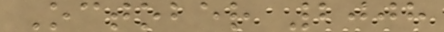October 2008
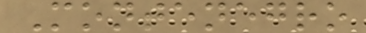Montenegro
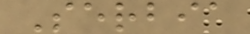Serbia
